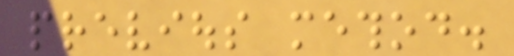previous method.
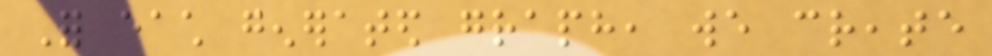For each generated graph, we create
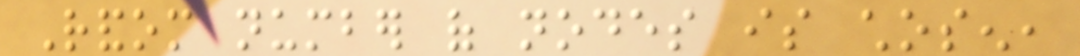Random number of nodes is chosen,
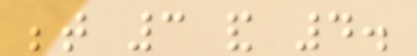between 3 and 4.
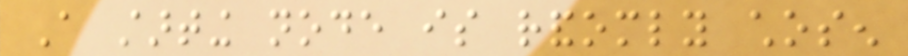A starting node is randomly chosen
